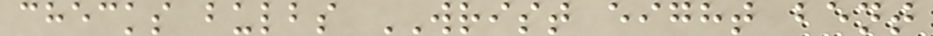checks bulbs WRIST eight bent
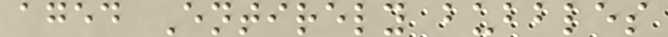aged Entirely bubbles
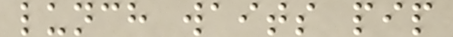lunch waits pip
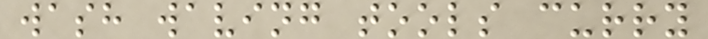wash waving tools curry
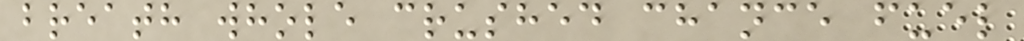breath whole crushed chance fuel
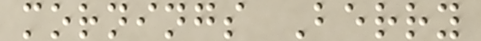mornings Berry
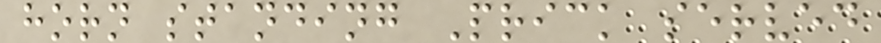horn standing Prick served
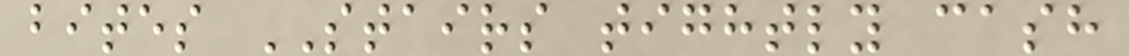bites STAIRS tightly cash
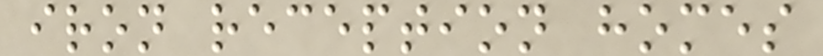iron reception homes
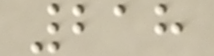218
